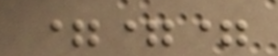===
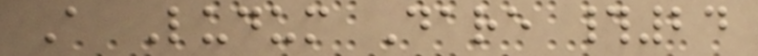A Ludum Dare #24
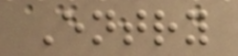Entry
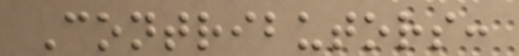Contributors:
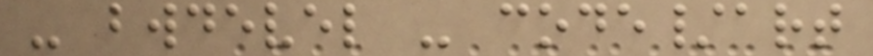- bwdevel - code/art
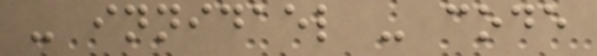- innidael - code
